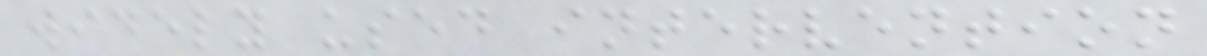widely used intervention
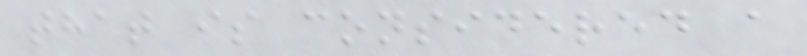that is considered a
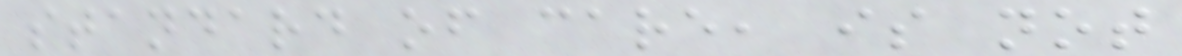standard of care, is not
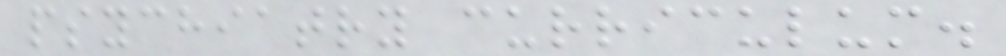psychiatry curriculum.
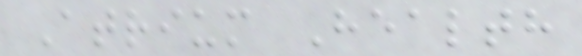Atrium Health
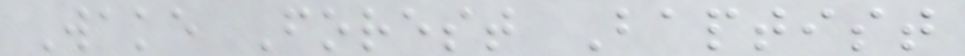Wake Forest Baptist
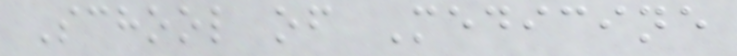School of Medicine
